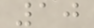10
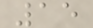15
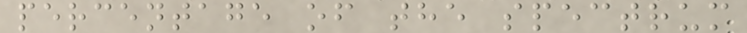percentage of the spectrum
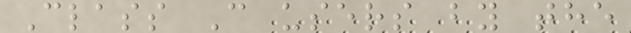Class C users by the
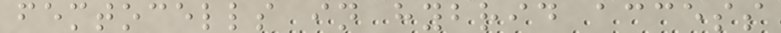femtocells in hybrid access
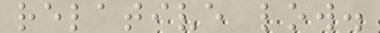relative low.
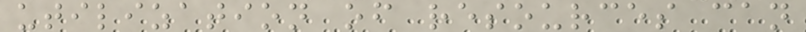utilization of resources can
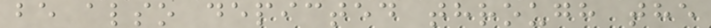be also depicted through the
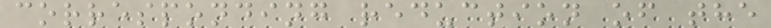corresponding reduction of the
